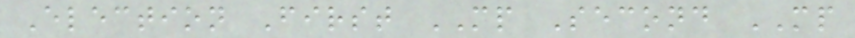Election First MP Second MP
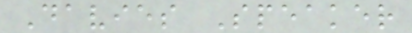Davies Speaker
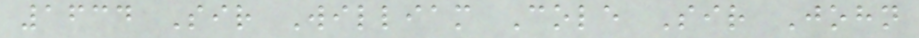1634 Sir William Cole Sir John
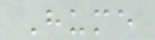Hume
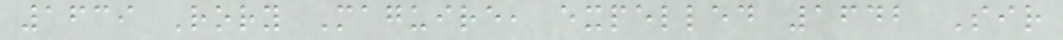1639 Rory Maguire, expelled 1642 Sir
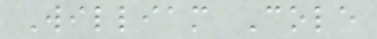William Cole
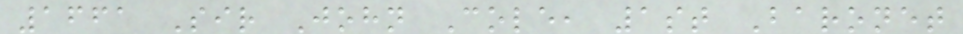1661 Sir John Cole, 1st Baronet
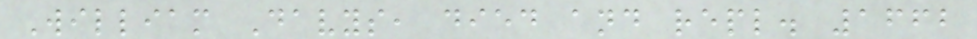William Davys, died and repl. 1662
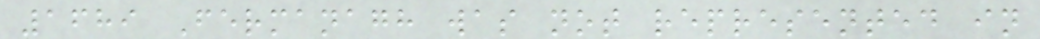1689 Fermanagh was not represented in
